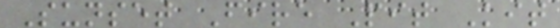Sunset Fire Pit Kit
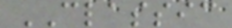CLASSIC
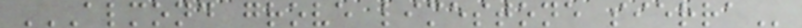ALMOND GROVE LIMESTONE SIERRA
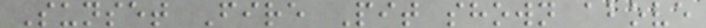Sunset Fire Pit shown above
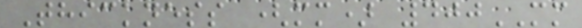Thickness (mm) 400MM
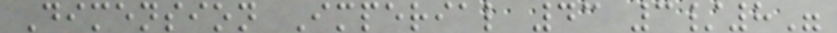Dimension Imperial 43 3/8"
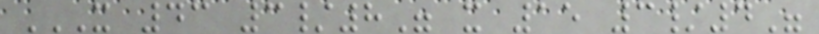X 43 3/8" X 15 3/4"
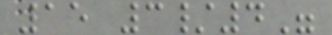15 3/4"
